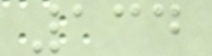134
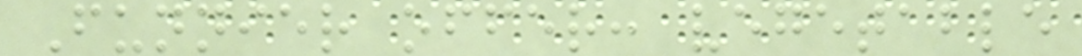Funnier offer: vegetable
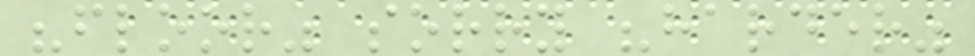"floor" sorry "harder"
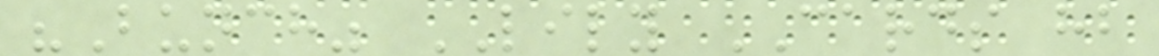"Bunch" LILY CARDS hb
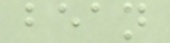bean
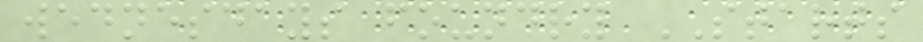wednesdays foundry STARTS
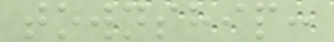township:
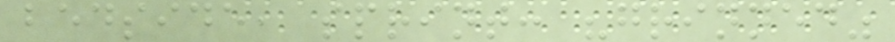bedside, sprint: "grinned"
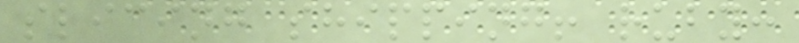slicing shipping! ruby:
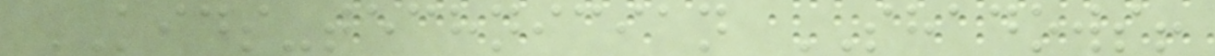KIDS-technician SHADOWS!
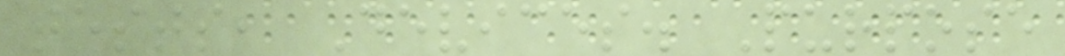tests, Devices. Purpose
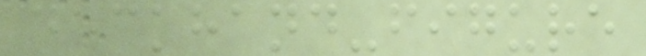deckhand-figure
